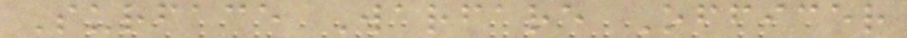Surface Warfare Officer
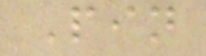Pin
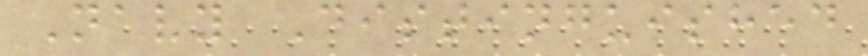Navy Distinguished
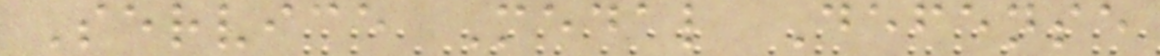Service Medal Defense
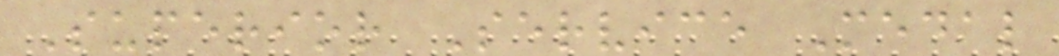Superior Service Medal
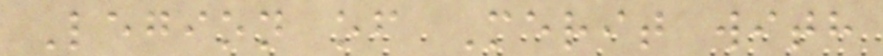Legion of Merit with
